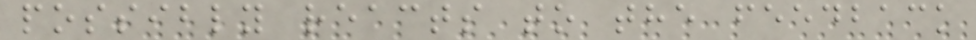possibly reacts to the feedback
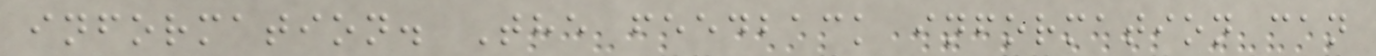information. The feedback information can
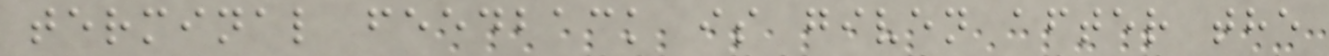terminal feedback is given after the
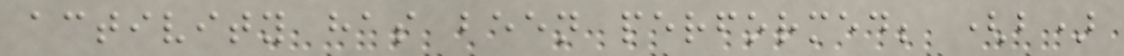activity has been performed; (b)
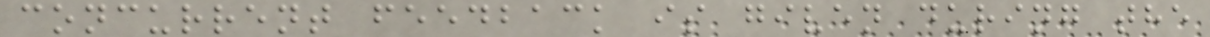concurrent feedback is given during the
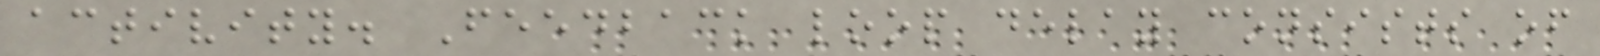activity. Feedback loop delay consists of
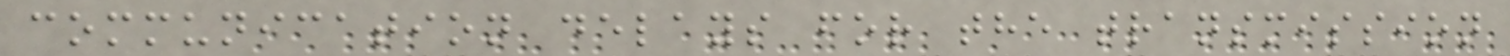communication delays for the transmission
